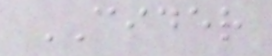CIDER
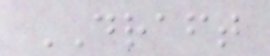DRAFT
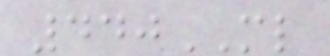440ML
